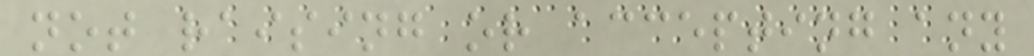not raising or accepting any
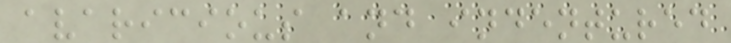avaricious and indentured
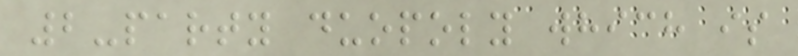2-party duopoly which is
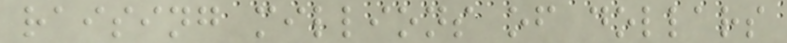raising millions of dollars
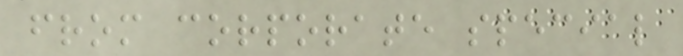from corporate special
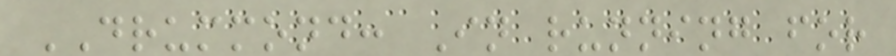DRUMMOND: In running for
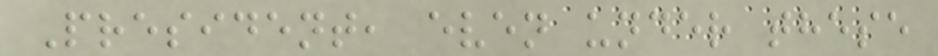President, even under these
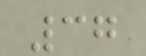37
